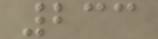233
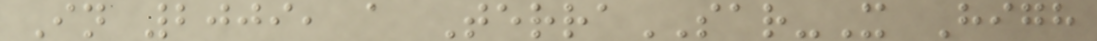In 2009, a TerraSAR-X High
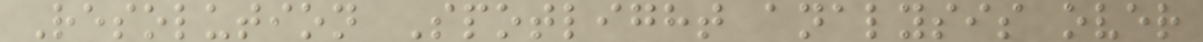Resolution Spotlight analysis over
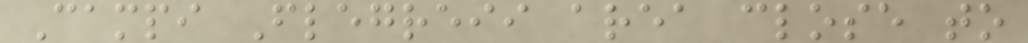Campi Flegreii area close to
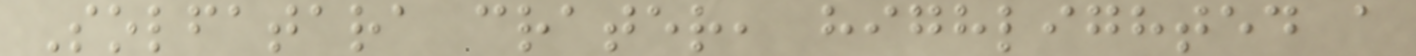Solfatara crater, highlighted a
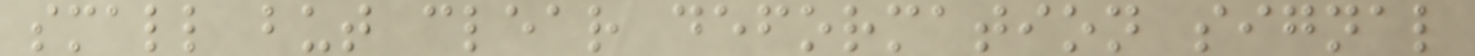small but clear deformation signal
